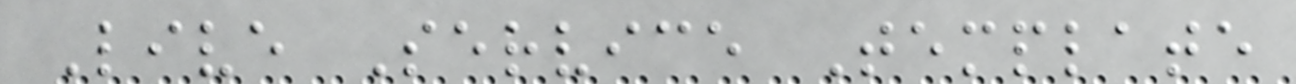Live Service Template
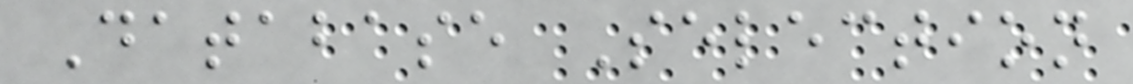Database Selection
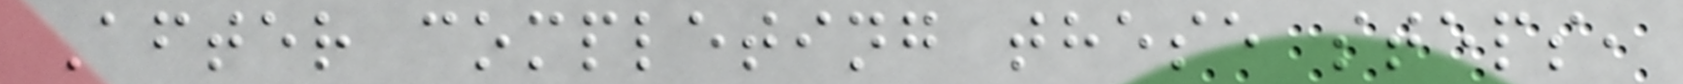After completing these steps,
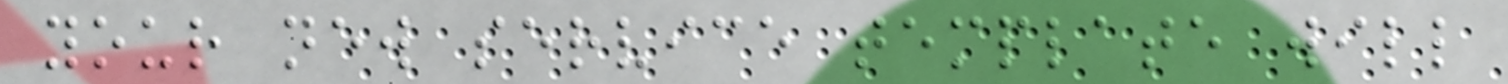your new service template will
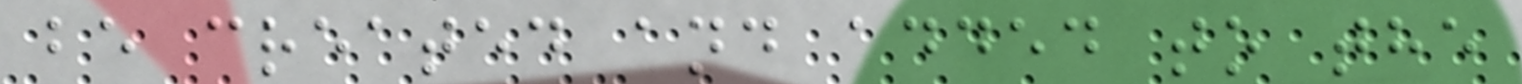be created and added to the
